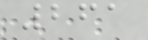261
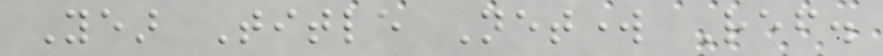Year Title Network Ref.
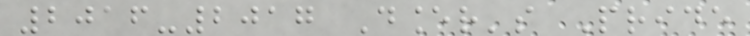2016-2017 Dancer's Pride
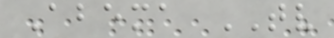Abema TV
